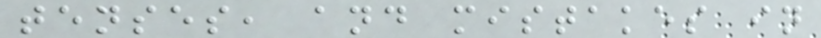tenses, and mistakes in
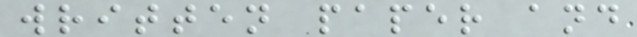written paper and
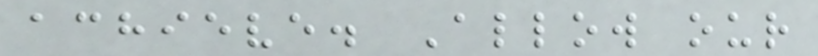achieve. Allow our
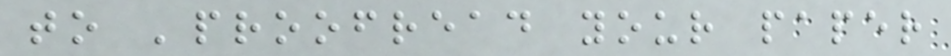to 'proofread your paper
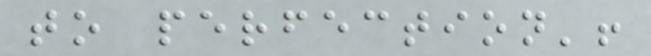to perfection'!
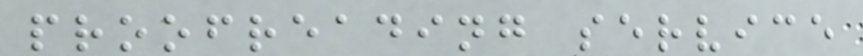proofreading service
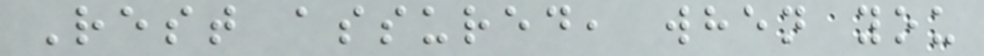Rest assured, when you
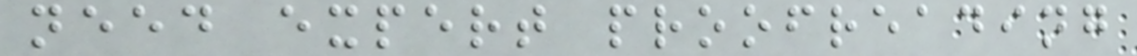need expert proofreading
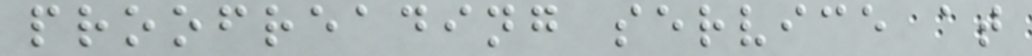proofreading service at
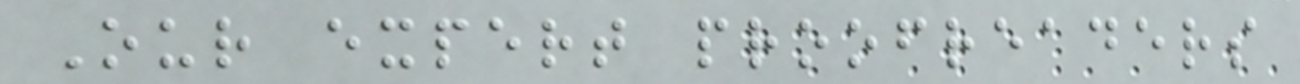Our expert proofreaders
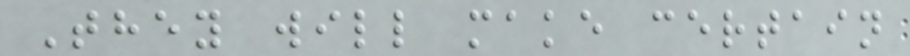They will make certain
